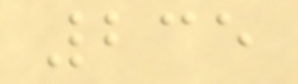235
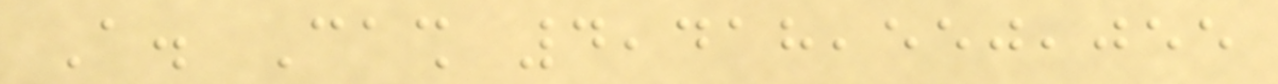A. Cash 4,418,550,055
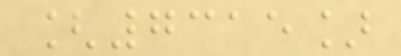[7315]
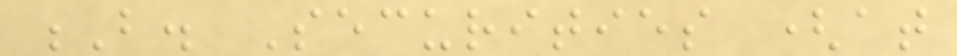B. Securities (at
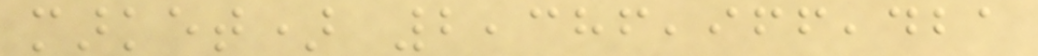market) 2,386,966,421
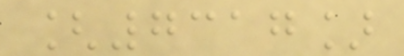[7317]
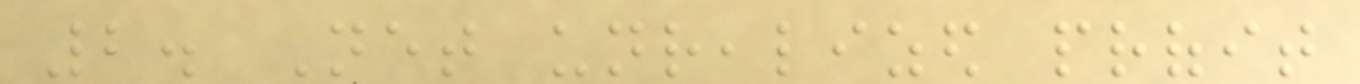2. Net unrealized profit
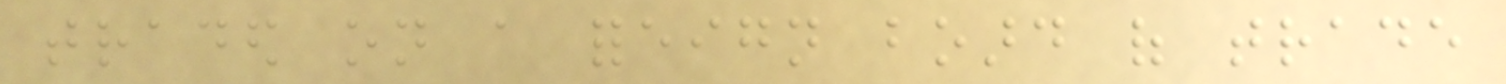traded on a foreign board of trade
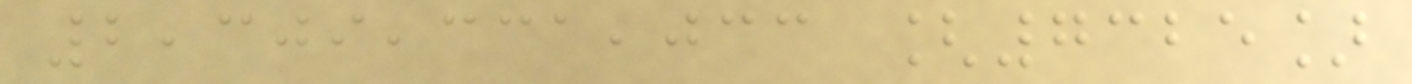2,309,331,033 [7325]
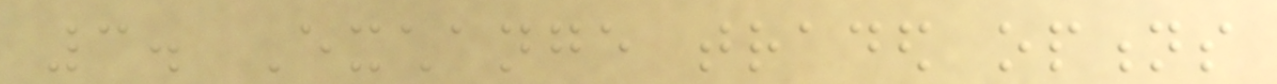3. Exchange traded options
